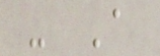- A
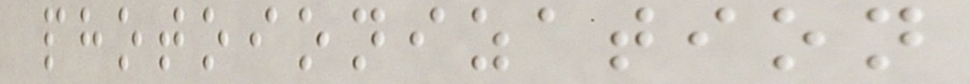photoionization
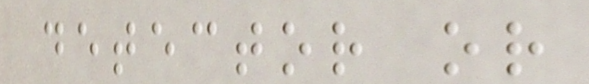detector or
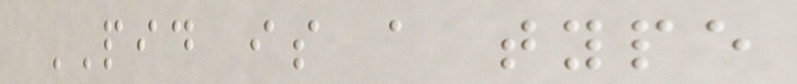PID is a type
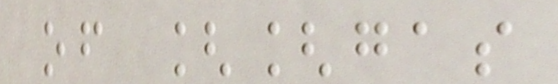of [[gas
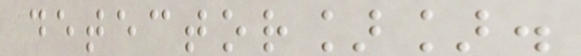detector]].
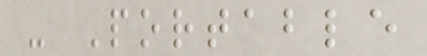- Portable
